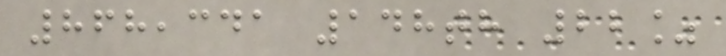868,341 148th 22%
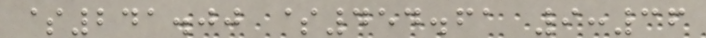$241.00 $454.61 9:36
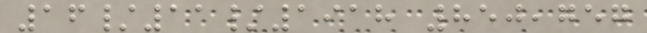16/11/1918 850,757
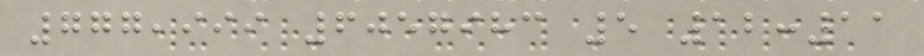777,999 6057983 5 12:11
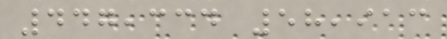447,334 58,913
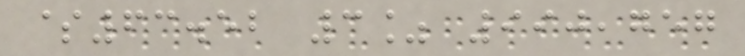$63.52 3% 990,757
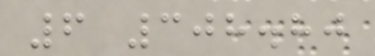6 308.80
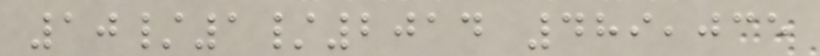10/1/2014 489,035
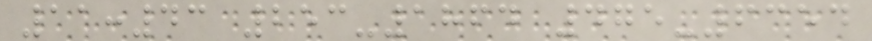11:43 253-1864 475-6354
